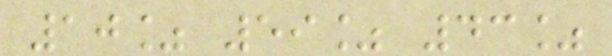10% 59% 43%
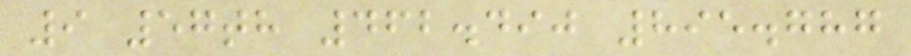9 57th 462.490 895.787
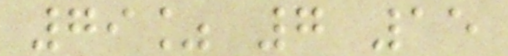79% 7 15
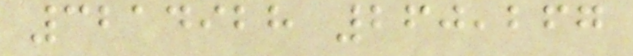3214928 260,267
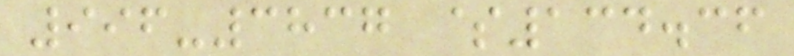996-3837 $134.36
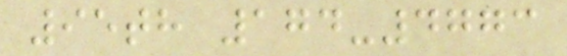95th 174-4773
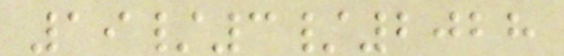19/3/2028
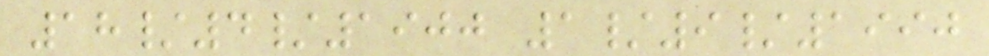18/4/1900 1/9/1990
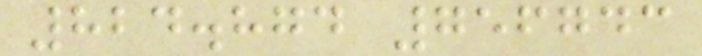824.874 756743
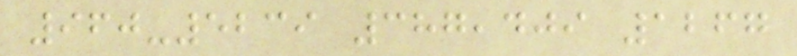960-5239 387,409 1267
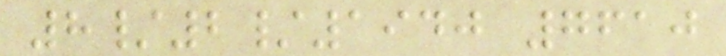8/2/1940 7610
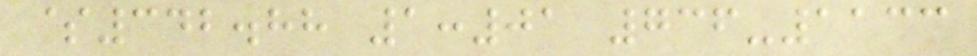$342.88 1:01 736-1133
